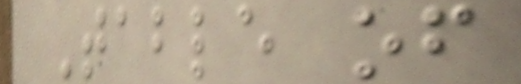Table of
